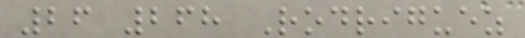26 268 Rodriguez
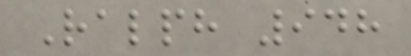Ralph 948
